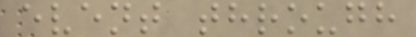event through
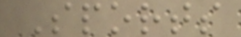Sports
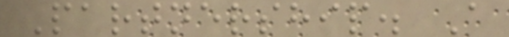Partnership. A
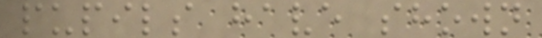pupils have shown
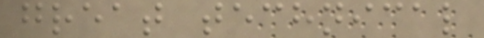great technical
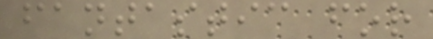fantastic for
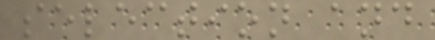selection and
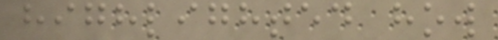highlighted how
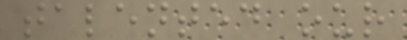talented our
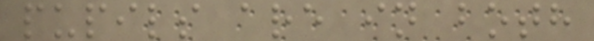pupils are in both
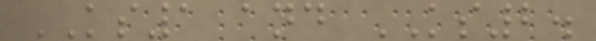KS1 and KS2.
